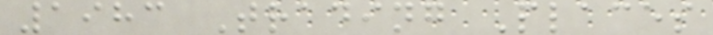1983 Trading Places
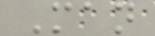Man
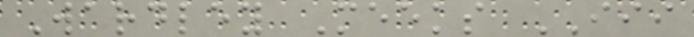Wardley Meeks III
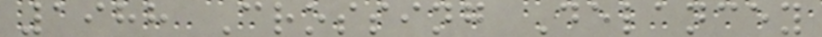1988 Crossing Delancey
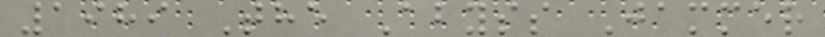1989 The Abyss Jammer
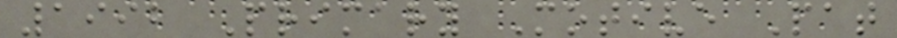1992 Primary Motive Pat
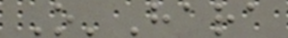O'Hara
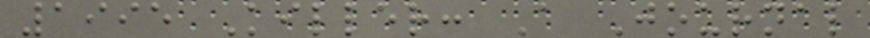1995 Killer: A Journal
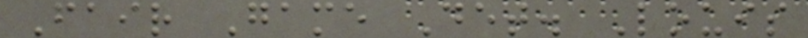Fair Game Det. Louis
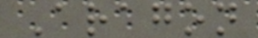Aragon
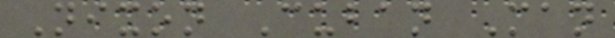Nixon Cuban Man
